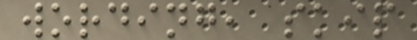wording, skip
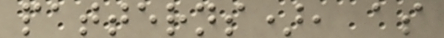patterns), as
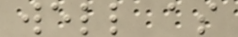well as
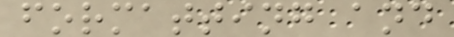formatting and
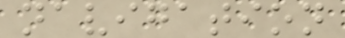navigation
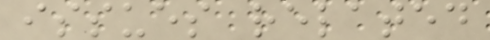issues related
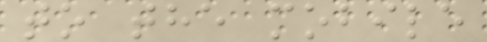to the mobile
